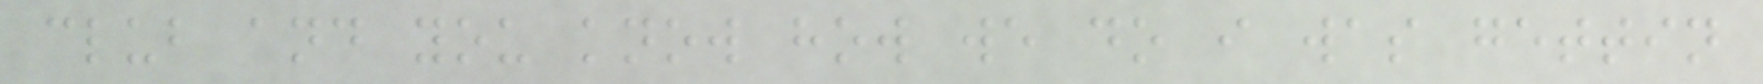club and you know how we do i was gettin
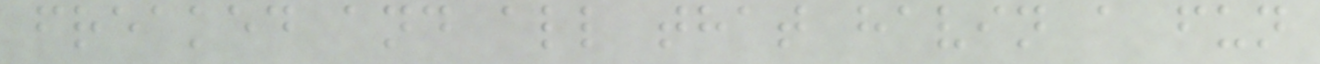freaked and all that havin a fun
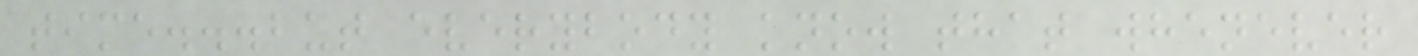time...but everybody know that whenever
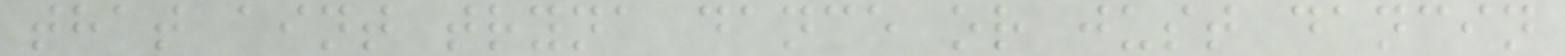that aint tryna dance or just dancin
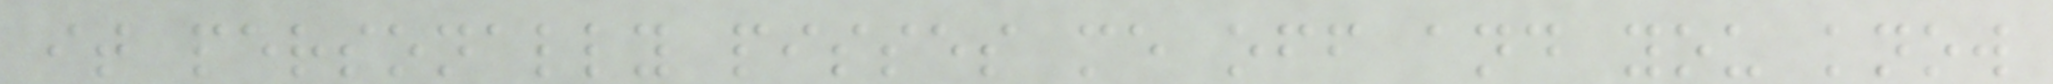it personally pisses me off and you know
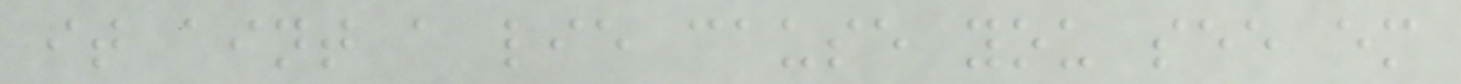it aint a lie cause you see em
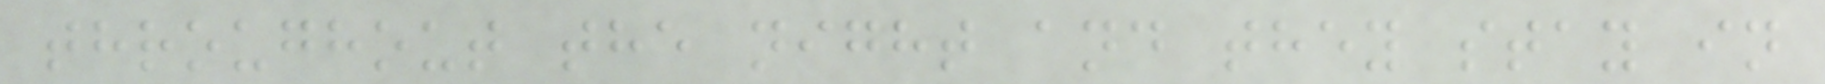throughout the night and they stay in
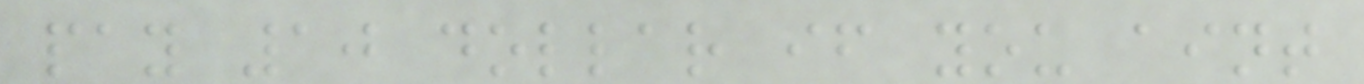pay 10 dollar if you aint
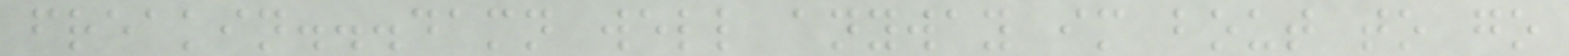freakin...damn well anyway im bout to go
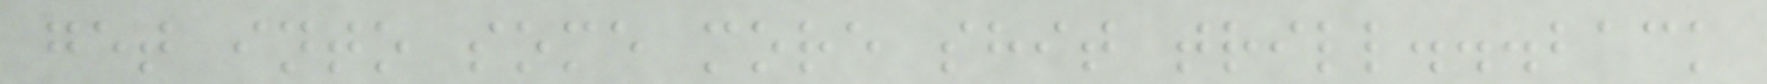get into some more shit trill...back
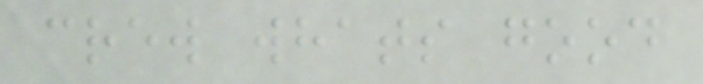crew whats good
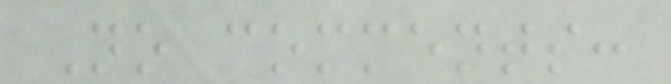No comments:
